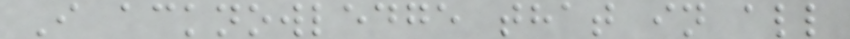I acknowledge that in all
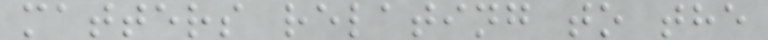matters relating to the
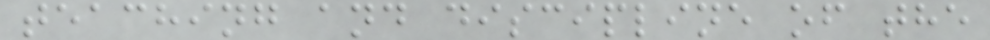teaching and discipline of the
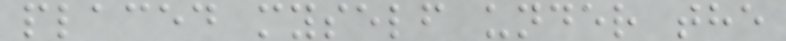placed myself under the
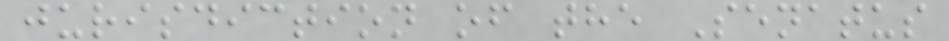jurisdiction of the Senatus
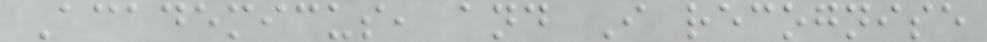Academicus, and I recognise
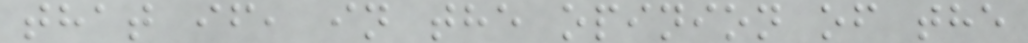that if, in the opinion of the
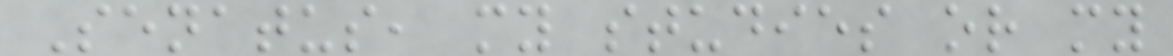Senatus, my studies or my
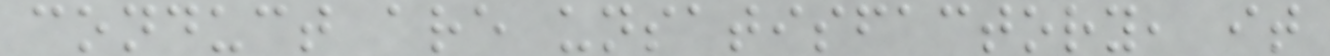conduct are unsatisfactory, it
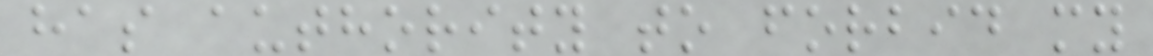has authority to forbid my
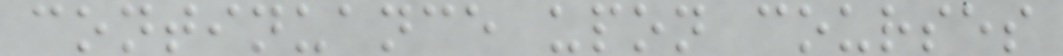continuance upon courses
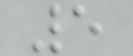5
